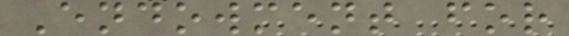Endowment for
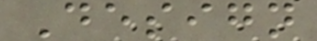Design
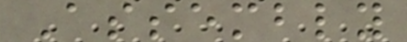Assembly
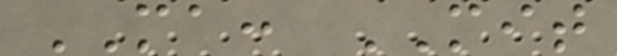MA: MIT
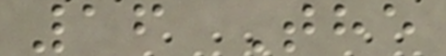16 The
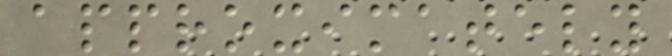approximately
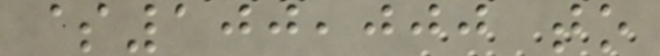$100,000 to
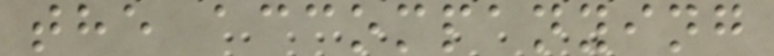the accompanying
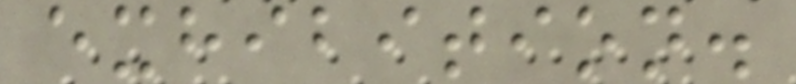exhibition.
